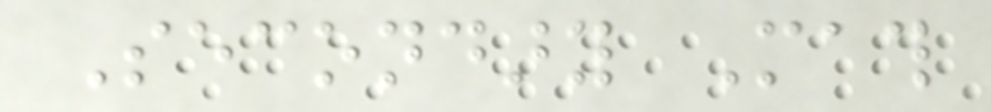Secondary Math
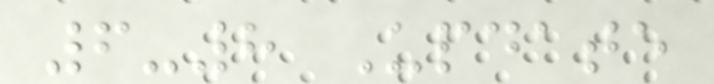6-8 Update
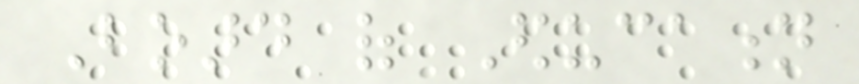Board of Education
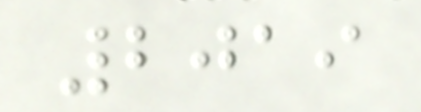2019
